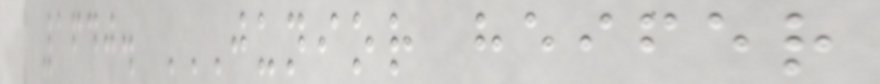1640. JUNIOR HEIFER
